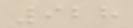928
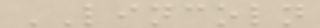LINCOLN
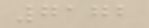7172
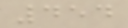454
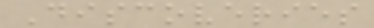Discoveries
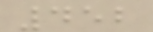452
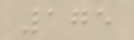175
